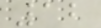12
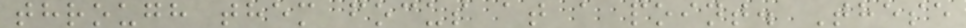through them focus at a point. These
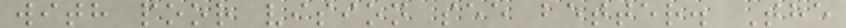with poor vision see better. The
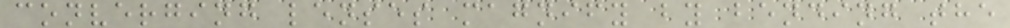converging lenses magnify by bending the
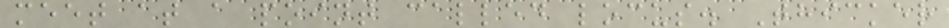meet at a point called locus. Thicker
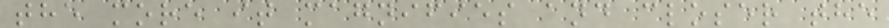the more it magnifies and closer the
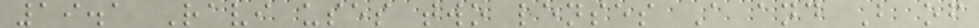19.1 Ravi uses two lenses A and B of
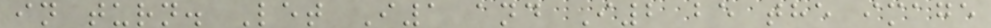in turn. Let I1 and I2 be the image
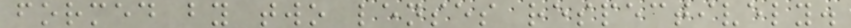formed by two lenses respectively.
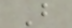B
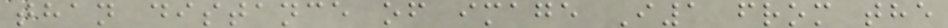than distance of image I1 from the
